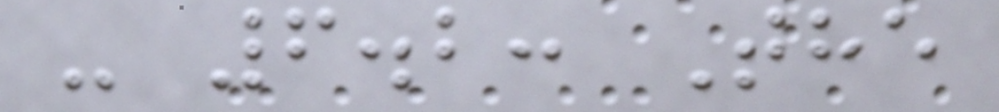- 6.2: The
